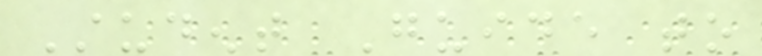Student Guide to
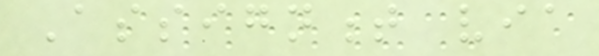Assignment via
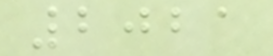2021
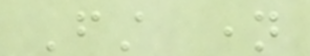First name
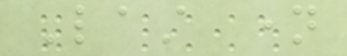Last name
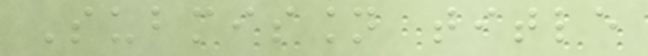Submission title
